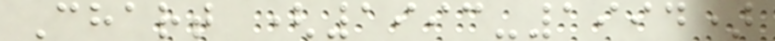Chart (1993-1994)
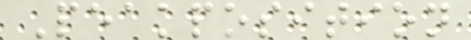Peakposition
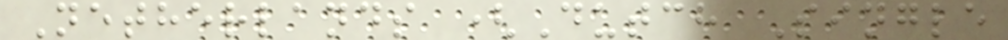Netherlands (Dutch Single
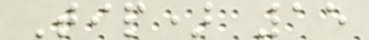Tip) 15
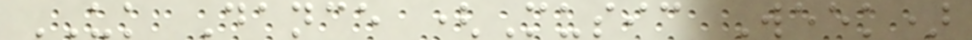UK Dance (Music Week)
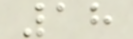18
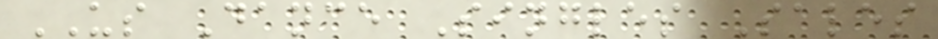US Dance Singles Sales
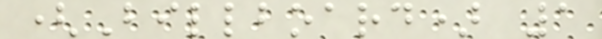(Billboard) 1
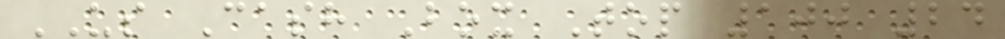US Cash Box Top 100 24
